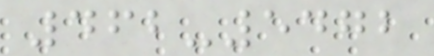462-5472
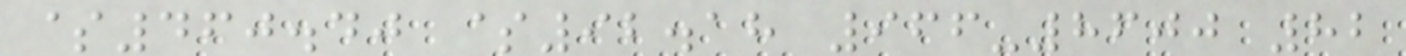$460.40 $92.18 966-8600 82
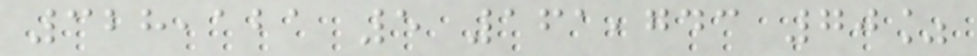328,121 5 161,743 70%
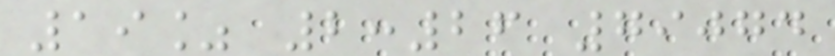19% 2:26 79074
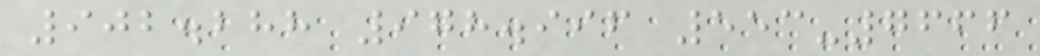902.288 978.996 553-7666
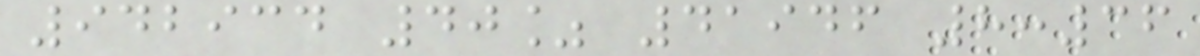942934 40% 41946 8:36
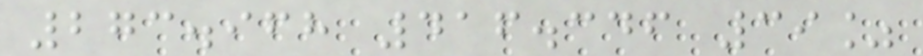273.968 416.346 39%
